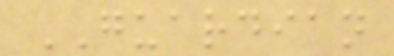GUARDIAN
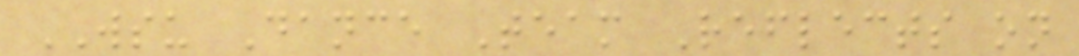WSU Dance Team Reflects on
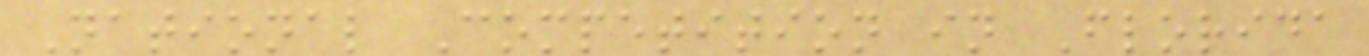National Competition in Florida
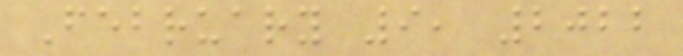February 9, 2022
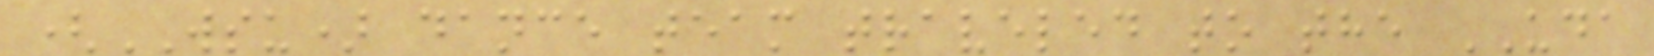(WSU) dance team traveled to the UDA
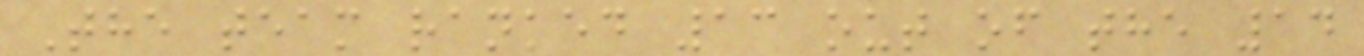The team ranked 13 out of the 14
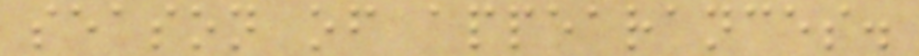season of appearances.
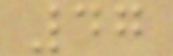47
